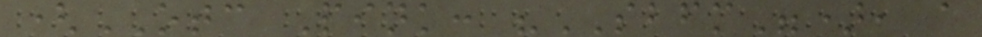(OTC Pink: "SBFM"), a
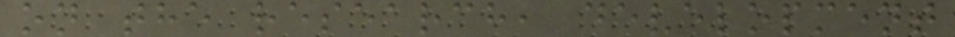on the research, development
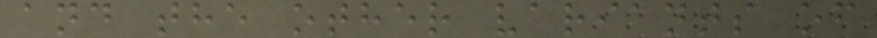and the other variants of
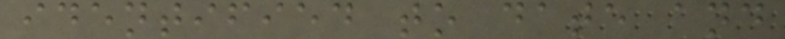identified to date and
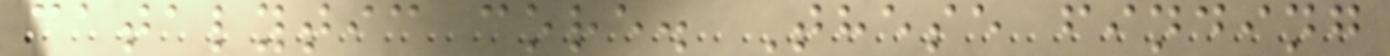catalytic core. These finding
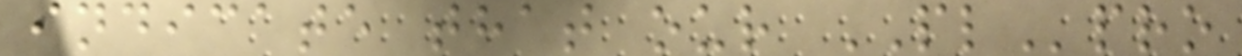indicate that our PLpro
